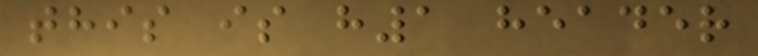this is h1 header
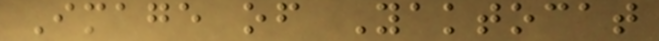Image of Yaktocat
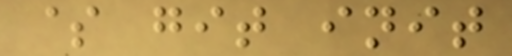$ git init
